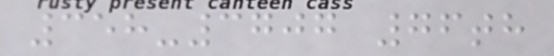358-3707 76th
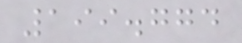199.774
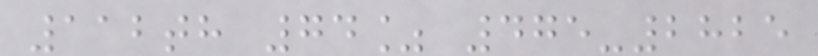112th 74% 475-2825
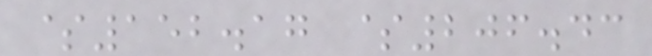$152.17 $206.43
